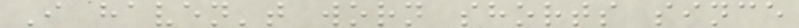I haven't worn shorts since
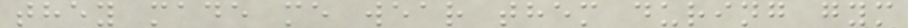they made me wear them during gym
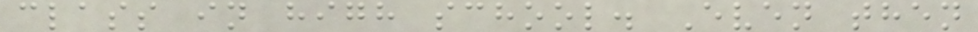class in high school. Even then
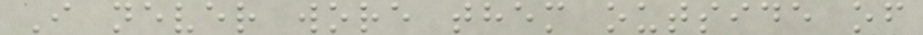I never wore them outside of
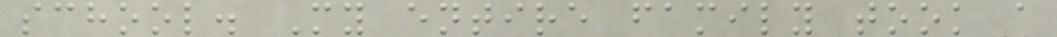school. My entire family took a
